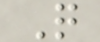Q
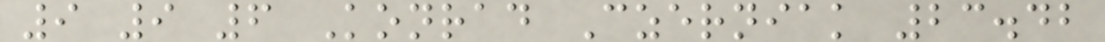9 9 6 Konrad Czerniak 23.42
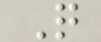Q
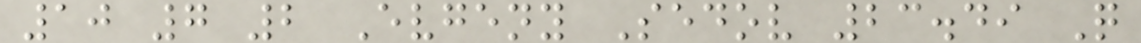10 7 2 Evgeny Sedov 23.49 Q
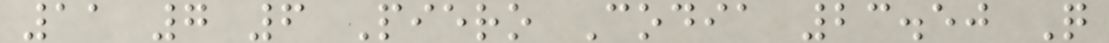11 7 6 Piero Codia 23.50 Q
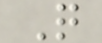Q
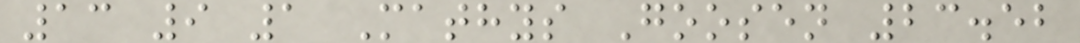13 9 1 Mathys Goosen 23.52
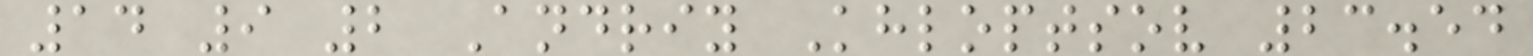14 9 2 Andriy Khloptsov 23.54
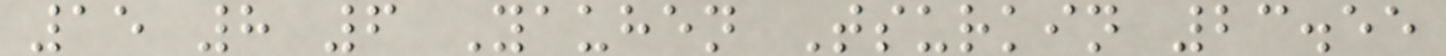15 8 6 Yauhen Tsurkin 23.55
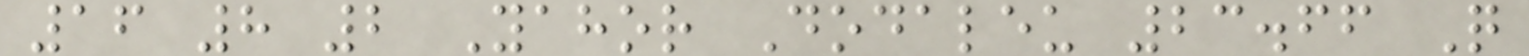16 8 2 Yahor Dodaleu 23.66 Q
